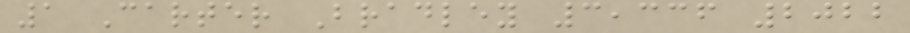1 Carter Bradley 3,336 2022
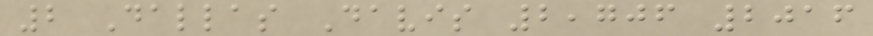2 Dallas Davis 2,706 2016
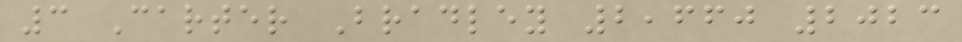3 Carter Bradley 2,660 2023
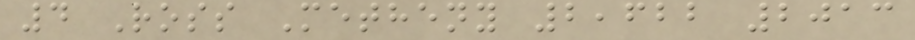4 Ross Metheny 2,622 2013
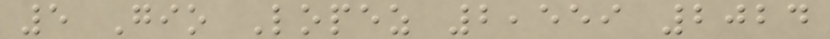5 Gio Lopez 2,559 2024
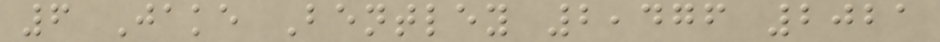6 Jake Bentley 2,476 2021
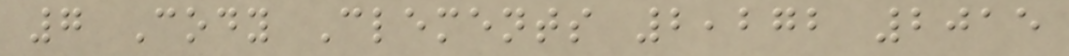7 Cody Clements 2,272 2015
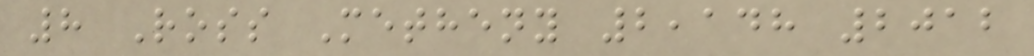8 Ross Metheny 2,148 2012
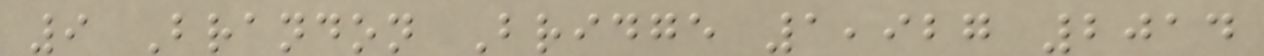9 Brandon Bridge 1,927 2014
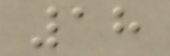18
